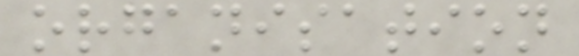organisation
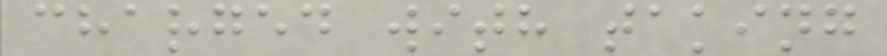charged with taking
